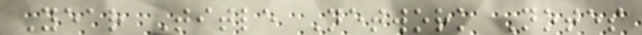Year Title Network Notes
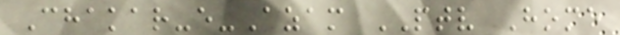Chakar-e-Azam PTV Home
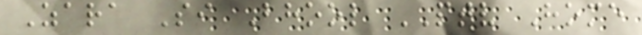Zara Si Bhool PTV Home
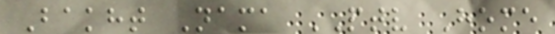Bakht Nama PTV Home
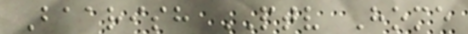Baarish PTV Home
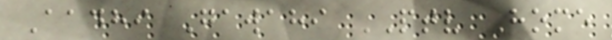Aadhi Gawahi PTV Home
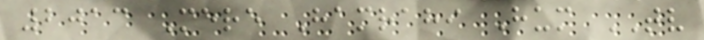2013 Mere Hamrahi Hum TV
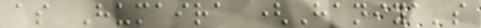as Humaira (Haniya's
